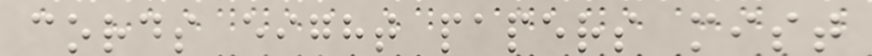cords eight papers mist
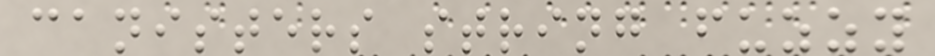canisters string fuzzy
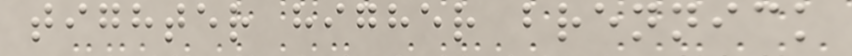tighter higher brennick
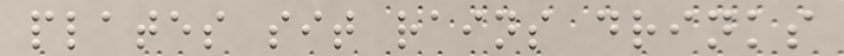plates sit rains drinks
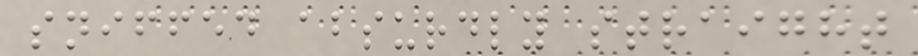sniffed absurdly straight
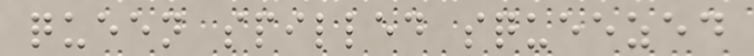queen spilled squeezed
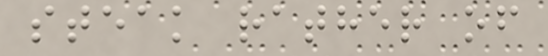steak rather of
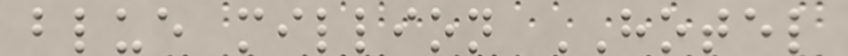blue million HOTEL
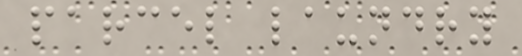parcel laundry
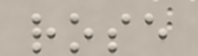rose
